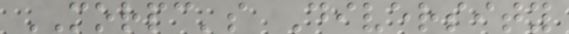MORPC's Diversity
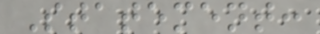Statement:
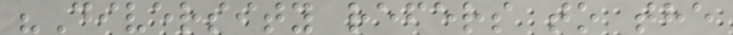"Diversity refers to the
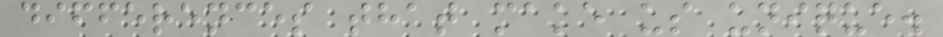differences that make us unique.
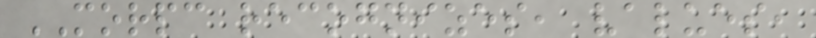MORPC recognizes, values,
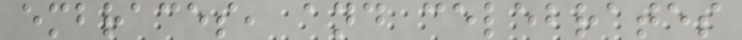embraces, and celebrates
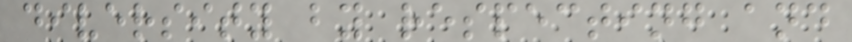diversity by respecting and
